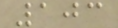103
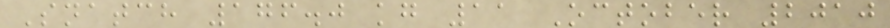Snatch 176.0 kg 11 October 2010
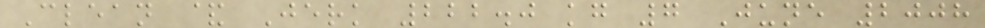Clean & Jerk 222.0 kg 7 June 2008
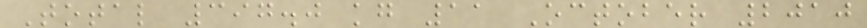Total 397.0 kg 11 October 2010
